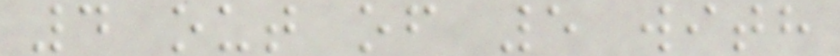4 out of 5 with
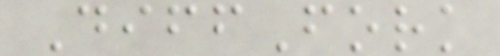DiffFork
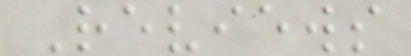Reviews
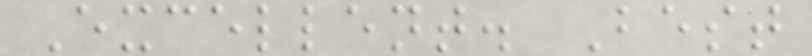Excellent. Best
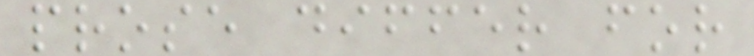prose differ for
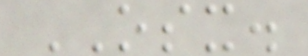OSX.
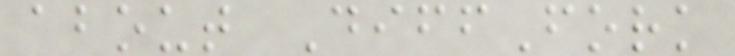about DiffFork
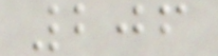206
